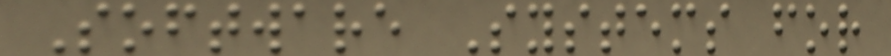Software Systems for
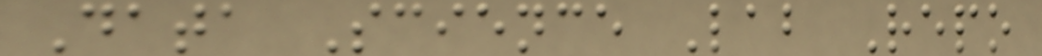Data Science Lab Repo
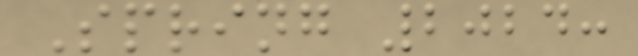Spring 2024:
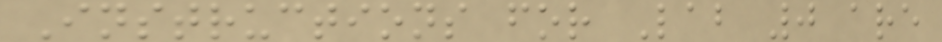Instructions for Lab 0 are
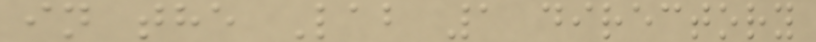in the Lab 1 directory
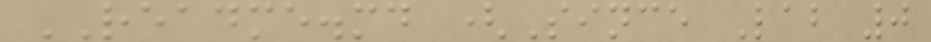README.md (Since Lab 0
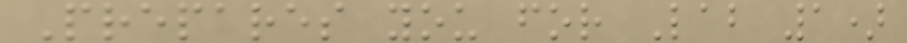Prepares you for Lab 1)
